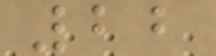22
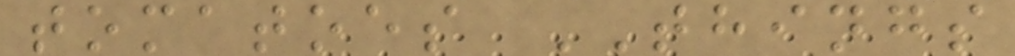tomatoes THINGS
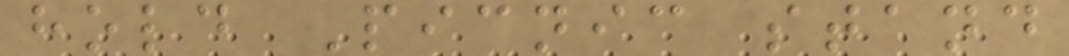hold Picnic stand
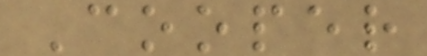Cooper
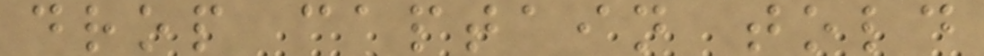drop captain told
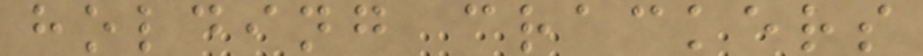holding crackers
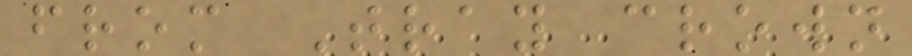from Tray crown
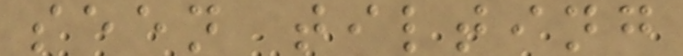seen tilting
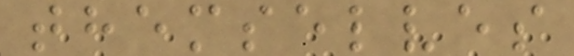themselves
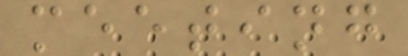meeting
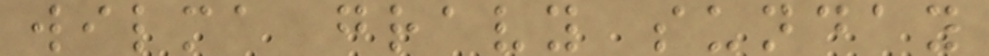wilma gravy sunday
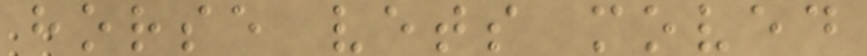horse vets moved
